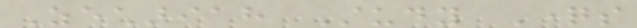Zechariah Study Questions
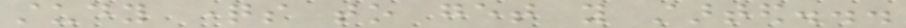study questions to get you started...
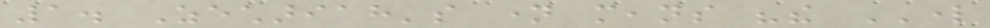1. Zechariah's name means "the LORD
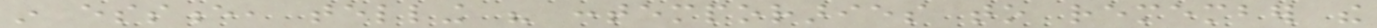in essence, telling his contemporaries to remember the
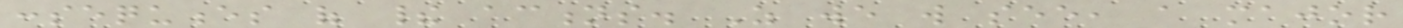consequences of their actions. As we will see, a major
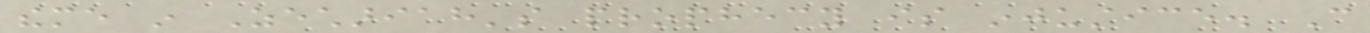theme in Zechariah's prophecy is injustice. Can
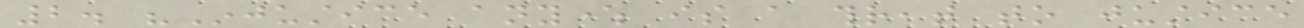2. "Injustice anywhere is a threat to justice
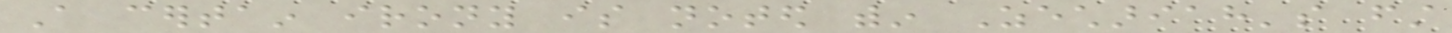A certain irony is noted within Zechariah's first
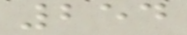254
